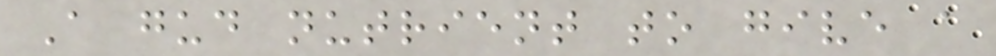A gud nutrient to give a
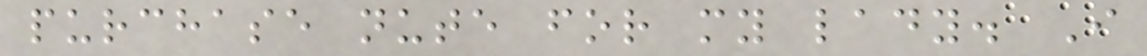purchase nute for my lady. I
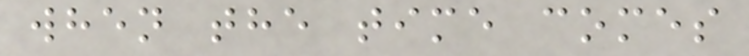when the time comes
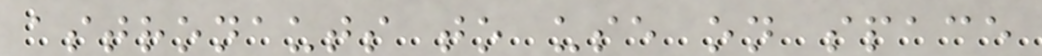astronauts to use on space
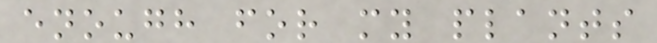enough for my plants
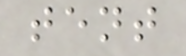tent
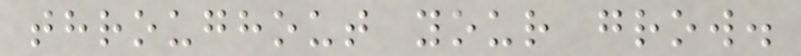throughout your grow.
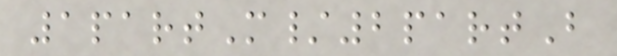1partM/2partB
